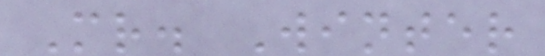Mr. Winter
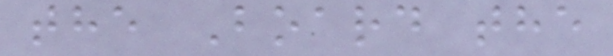the Board the
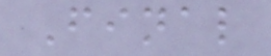Final
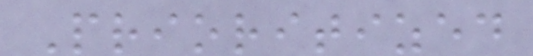Prioritized
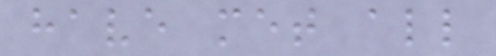have met all
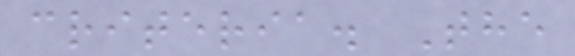criteria. The
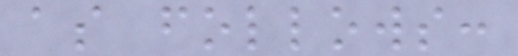as follows:
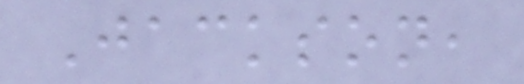Jackson,
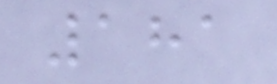181
